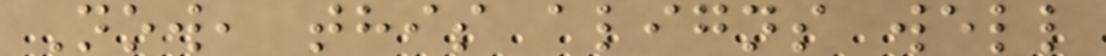Now, this aligns well
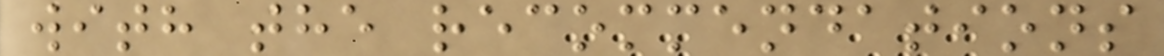with the recommendations
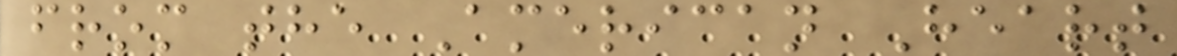from the American Heart
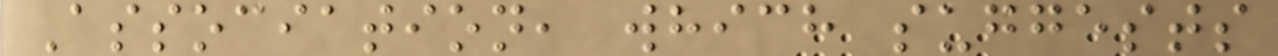Association, which suggests
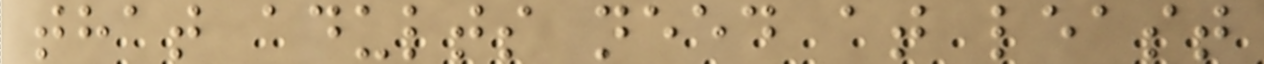that adults need at least
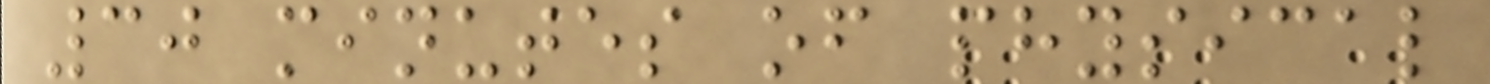30 minutes of physical
